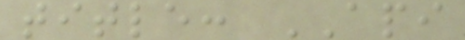title: API
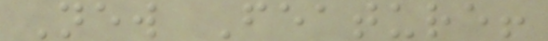New Feature!
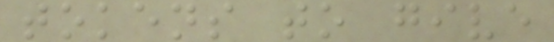tokens to give
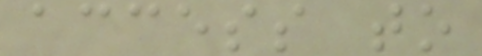access to
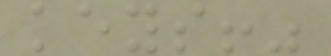keys!"
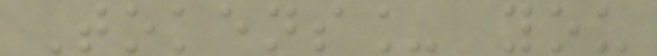Tokens_ you
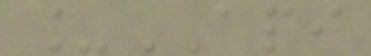_API
